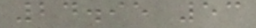24.95 53
